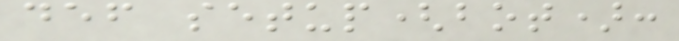def setup(bot):
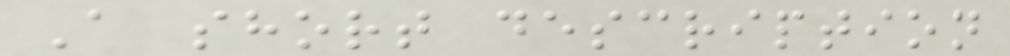A short description
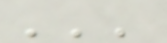'''
